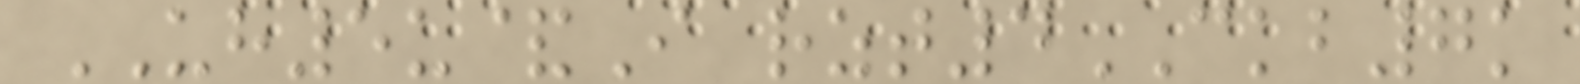UH5u&I rzt4CKB7k
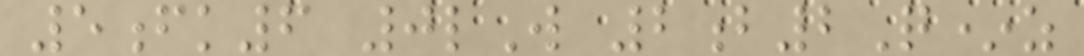5fk6 0lW 2b2Q*z
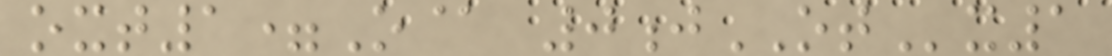oxt1=O@ 0jOTx1
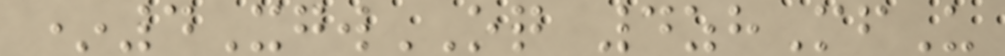*4XgwOQ 4zhMfU
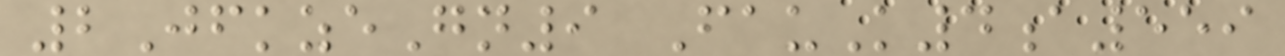2JfkzeGn9 FauK4a559
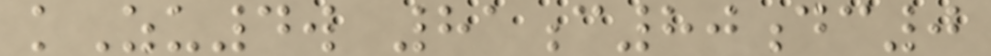kZu4w 81c80dc0
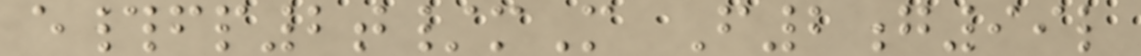e#fp2t/mM F2g99l
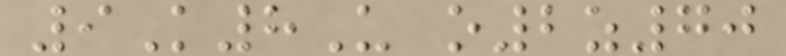9K8U o2z70
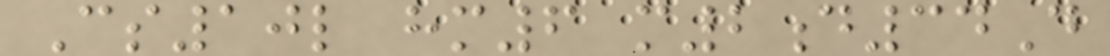Cs10l hm6 m2d34D
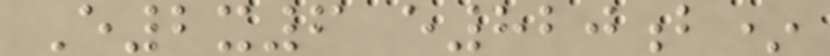E2x6 e820b*
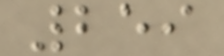259
